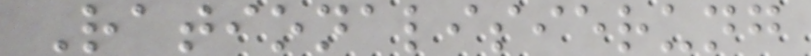Rationalisierung
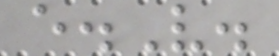e.V.
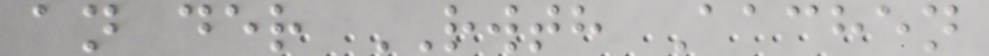an der RWTH Aachen
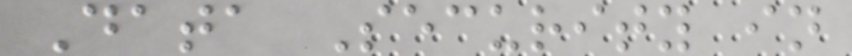Data Security in
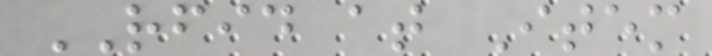RFID at Item
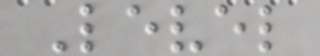Level
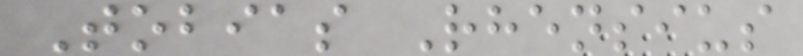Tobias Rhensius
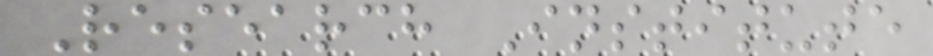Research Institute
